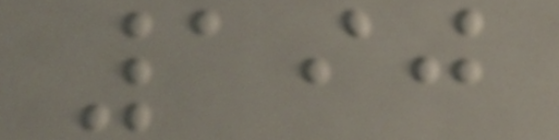190
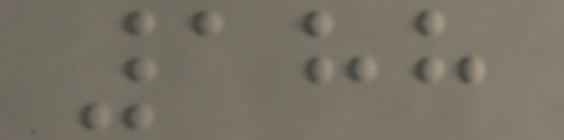188
